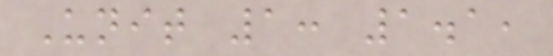Unit 1: 1.1,
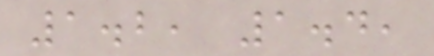1.2, 1.4,
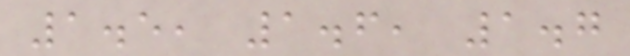1.5, 1.6, 1.7
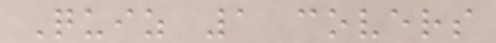Quiz 1 covers
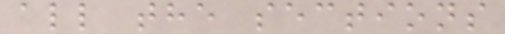all the sections
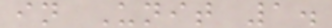in Unit 1.
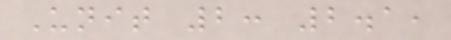Unit 2: 2.1,
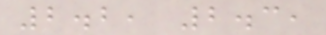2.2, 2.3,
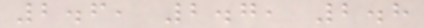2.6, 2.7, 2.8
